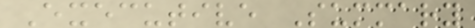Executive Summary
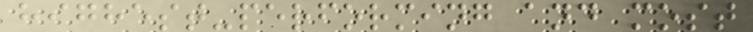highest-performing and most
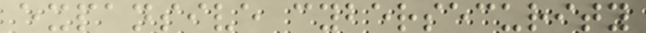expansive cybersecurity
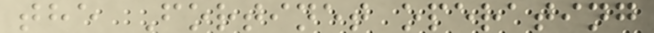the Fortinet operating
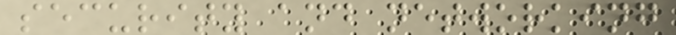security and networking
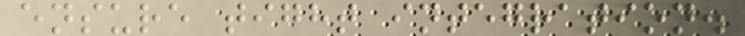ensure tight integration.
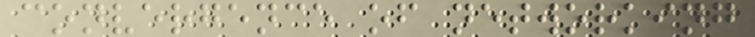convergence of networking
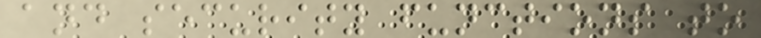and security functions to
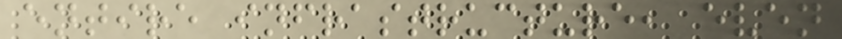entire infrastructure, even
